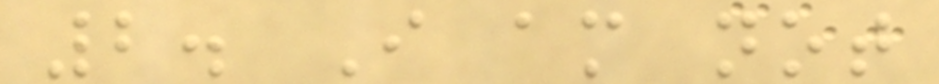2. I am not
